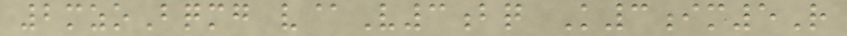2mzoBqmg v@V3bq K3im5R
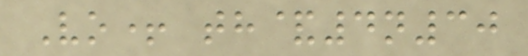Vo+ th&4n30
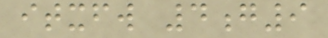itxfw 4g9
